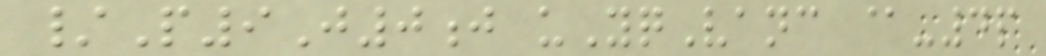/P9J0j uYqVanc @-4p
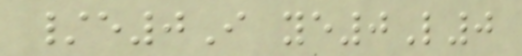/e0I ye0L0
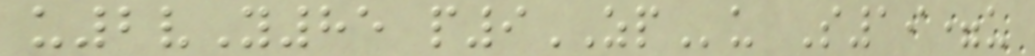u2vY85 p9ZPu S19=u
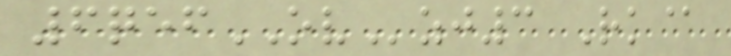6qefOVzj3 Rk@
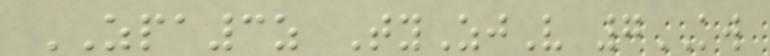ZPA3z TyZjV 7KW
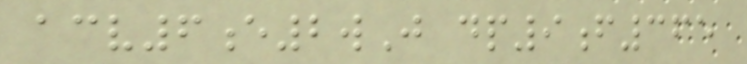acv6e2wJ dp9f365
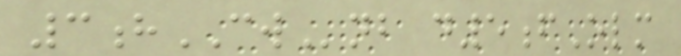3hCWnb d5fOlm
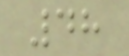48
